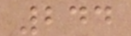244
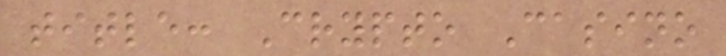title: Crypto Casino
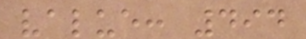value: 494
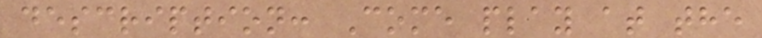description: Come play at the
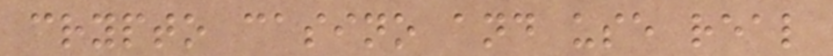crypto casino and use real
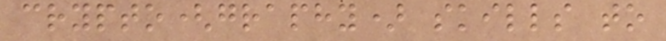crypto(graphy) skills to
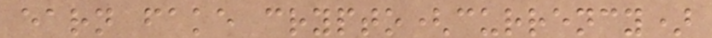earn fake crypto(currency)
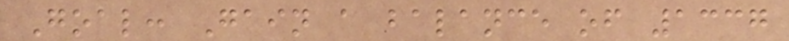Goal: Gain a balance of 1337
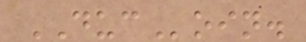DUCoin.
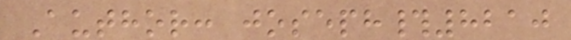Author: joseph#8210
